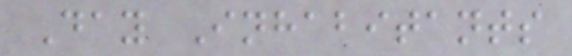Day Inhabitants
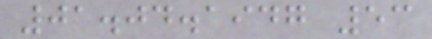01.04.1947 53
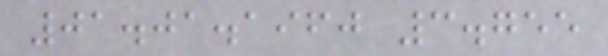01.01.1960 3.755
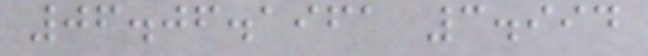06.06.1961 3.994
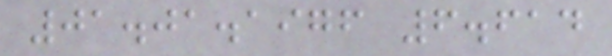01.01.1976 6.614
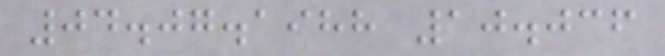04.07.1988 10.036
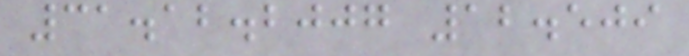31.12.2007 12.509
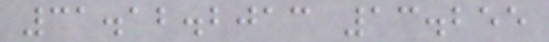31.12.2013 13.255
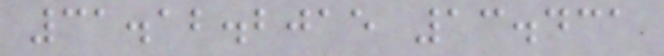31.12.2015 13.431
